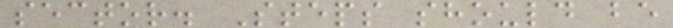sector. Steps should be
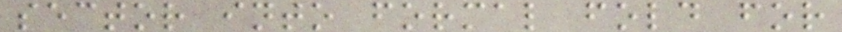sector into formal fold for
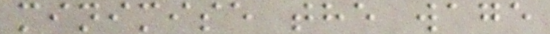minimise the wage
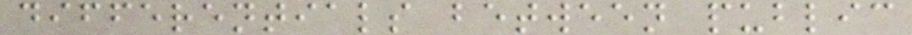differentials between public
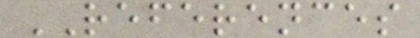REFERENCES
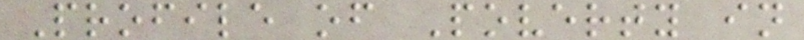Profile of Poverty in
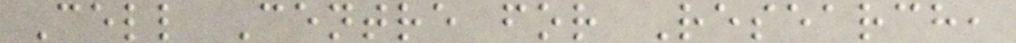Cell Centre for Research,
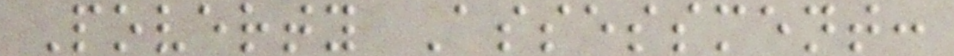Poverty Assessment:
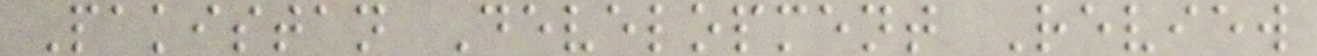Pakistan Development Review
